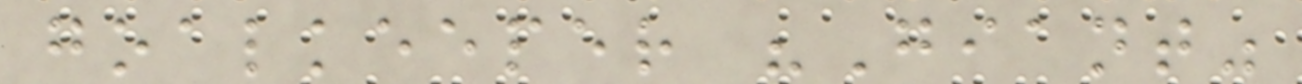goalkeeper "Giant"
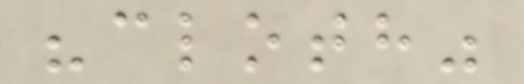"cloth"
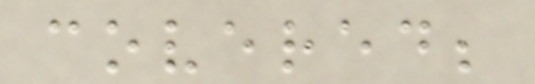covered;
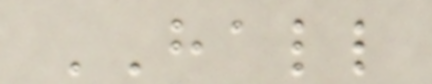HALL
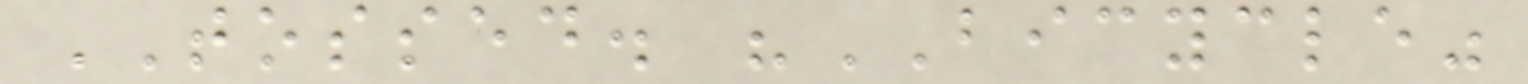TOSSED. "BICYCLE"
